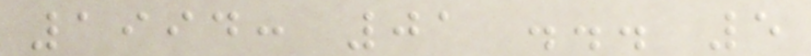1994: 01 ... 5
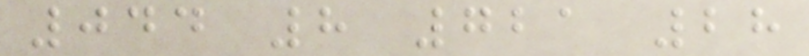044 8 721 28
